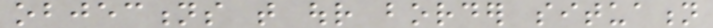objections that our border situation
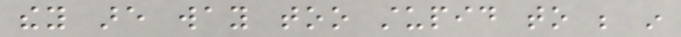they are way too stupid to be in
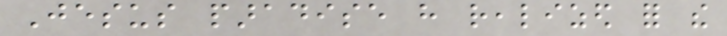Jesus paradise have realized for the
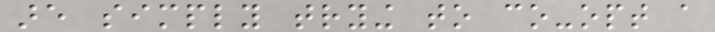are simply trying to co-opt a
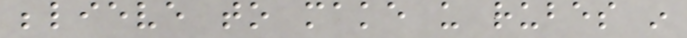believe to make us rubes in
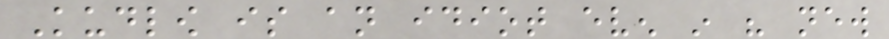Kudlow is an idiot even in his new
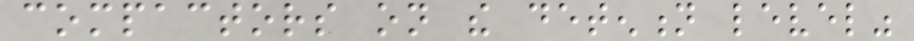compactors on the detention level"
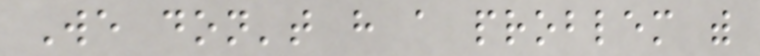We don't have a problem with
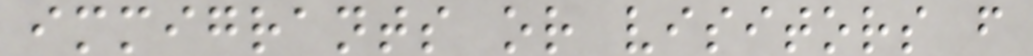immigrants or visitors from
